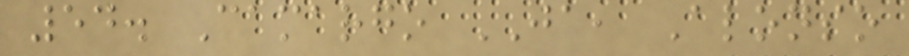54. Camargo JA, Alonso
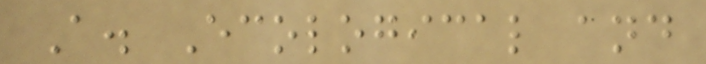A. Ecological and
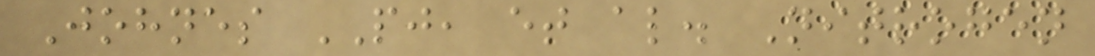Johnes PJ, et al. Nitrogen
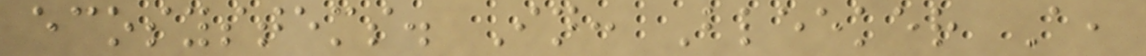ecosystems. In: Bleeker A,
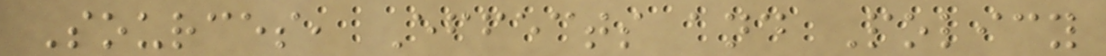Sources, Effects and Policy
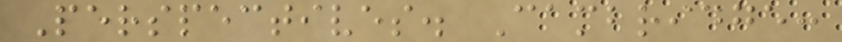Perspectives. Cambridge:
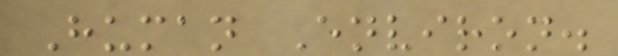Human Environ.
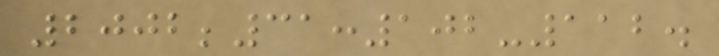2002;31:102-112.
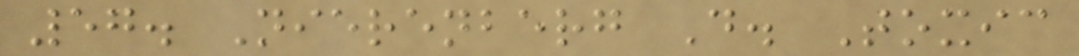57. Nierenberg D. Toxic
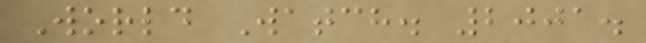World Watch. 2001.
